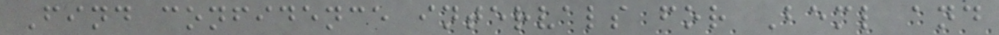Find confidence intervals for Beml and
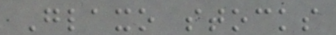Glaxo stocks
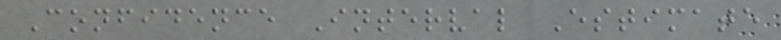Confidence Interval Estimate
